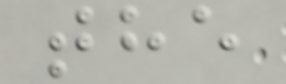the
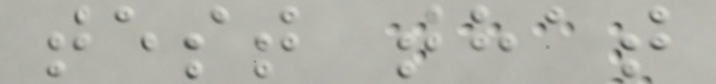test that
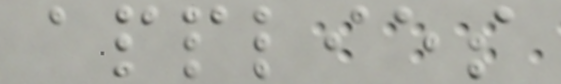applies
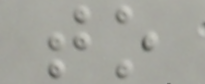to
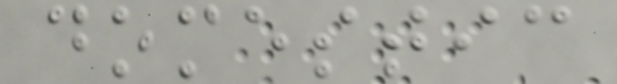domestic
